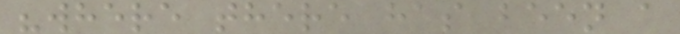"where there has been a
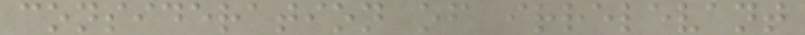consideration of irrelevant
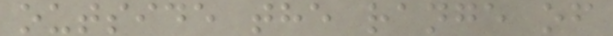outside the range of
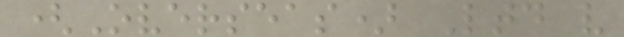(Overseas) Ltd v
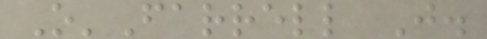O'Farrell J.
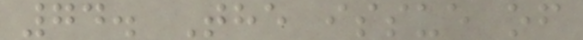74. The issue of
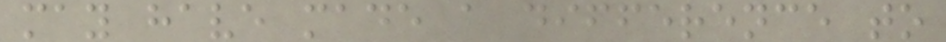may have made a difference to
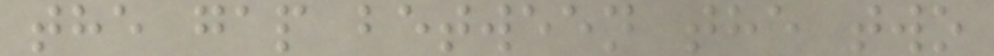the gap between the two
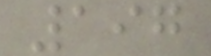197
